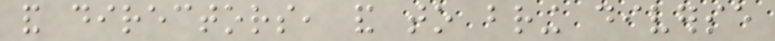and directors, and to bring diverse
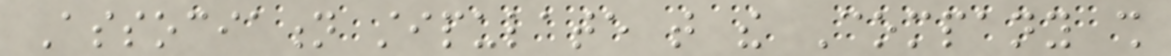Association stipulate that the Company shall
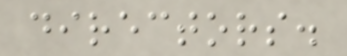directors.
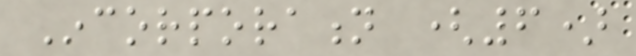Incorporation (6)
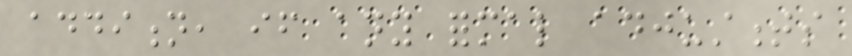addition, if any formal adjustments
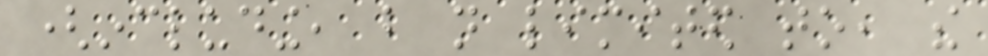(including, but not limited to, the
